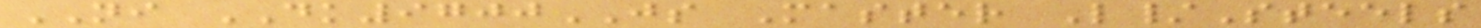NI DK9700JS Master L/Steels
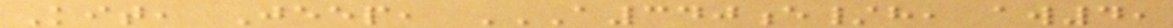Kit, Jeep, A340E/H, AW4,
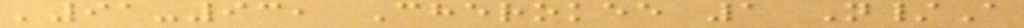'91-93, Cherokee 1 N/A
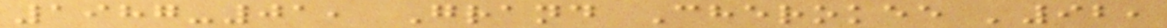1987-01, Grand Cherokee '92,
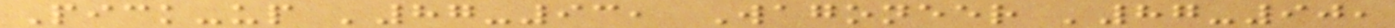Pick-up '87-93, Wagoneer '87-90,
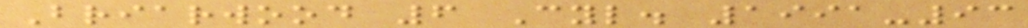Briarwood 6 Cyl. 1991-93
